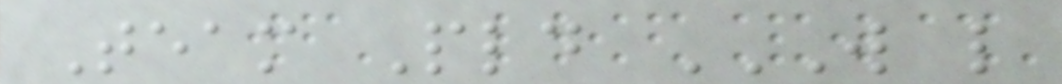Team Pld W L
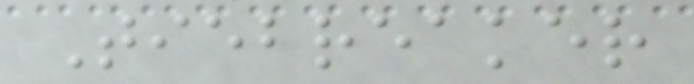Tiebreaker
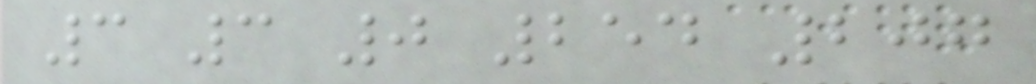3 3 0 254 207
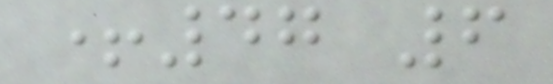+47 6
